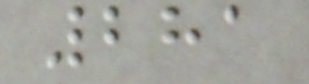281
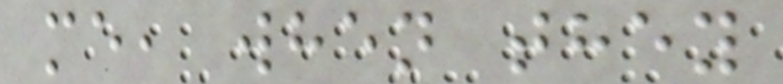me, when they
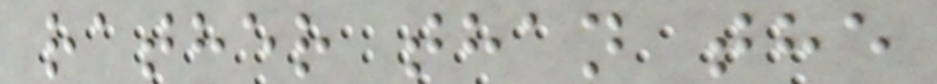rather than the
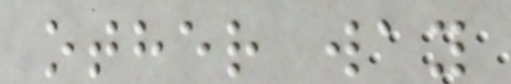other way
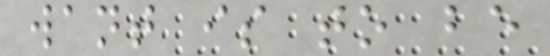want is to be
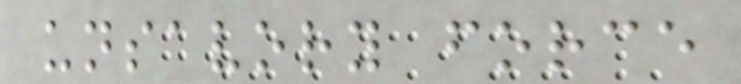unsavory force
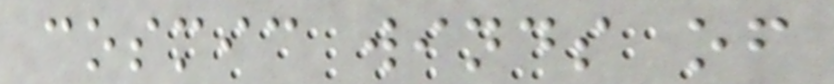cosmic winds of
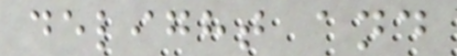delight and
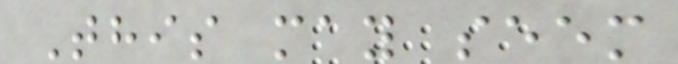This may seem
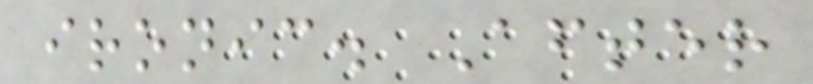ironic. After
